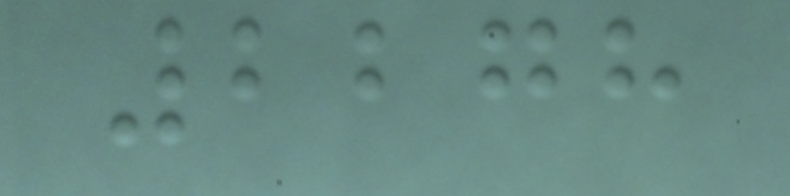2278
